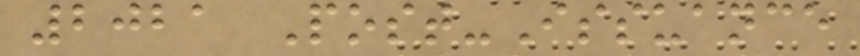2021 Post-Issuance
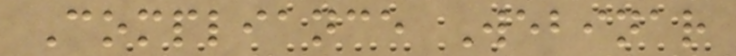Compliance Webinar
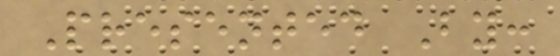Presented By:
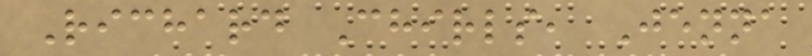Richard Chirls, Jenna
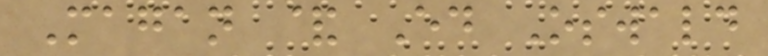Magan & Ed Oswald
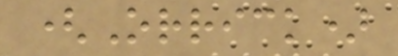(Orrick)
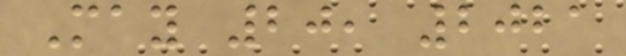May 20, 2021
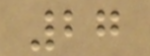27
